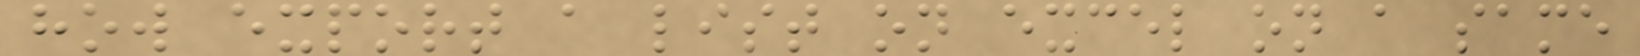how export a list on excel on a same
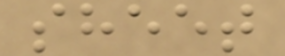sheet
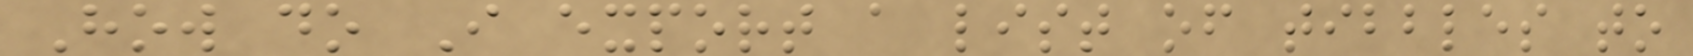How do I export a list of tibbles to
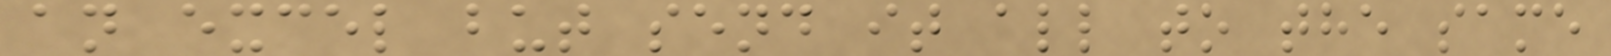an excel but send it all to the same
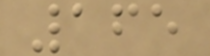165
